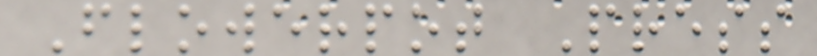Flowerpot Press
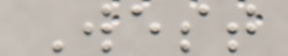West
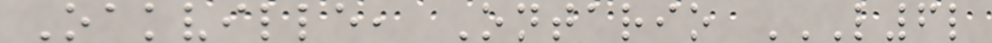Oakville, Ontario L6L
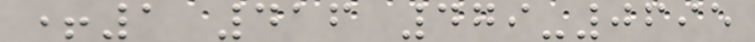+1 416 479-0695
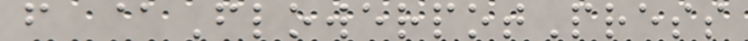f @FlowerpotPress
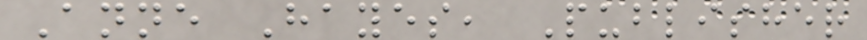Anne Hayes, Publisher
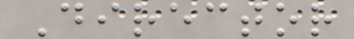Director
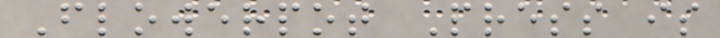Flowerpot Press is
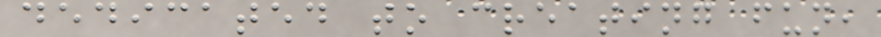dedicated to creating fun,
